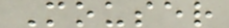Mouser
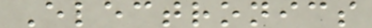Electronics
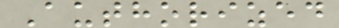Authorized
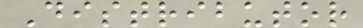Distributor
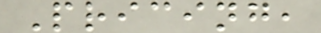Pricing,
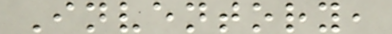Inventory,
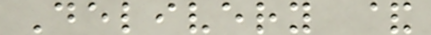Delivery &
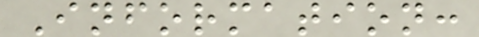Information:
